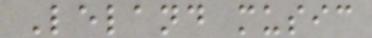Leland music
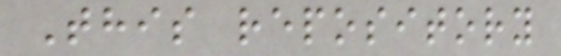This repository
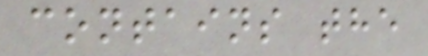contains the
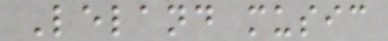Leland music
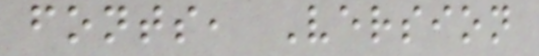fonts, Version
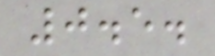0.5.
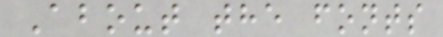About the fonts
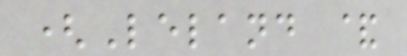(Leland &
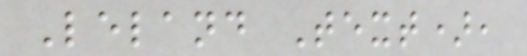Leland Text),
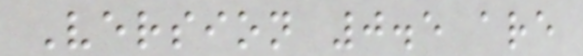Version 0.5 are
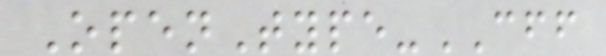OpenType-CFF
